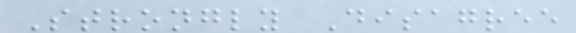Strongly Disagree
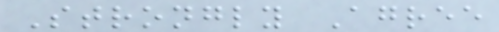Strongly Agree
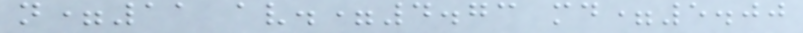n=11 av.=4.73 md=5.00
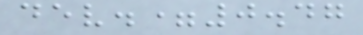dev.=0.47
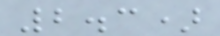2.3)
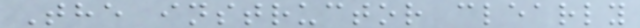The instructor clearly
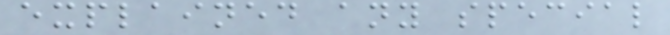explained any special
